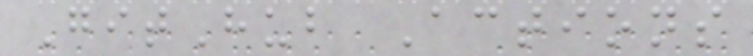GitHub Actions
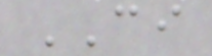CI
